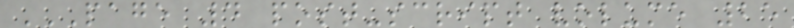PAGE 4 POST-SCRIPT VOLUME 25
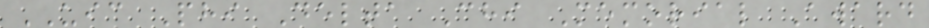UIC Phi Delta Chi Memorial Award
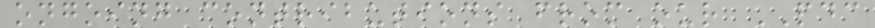ongoing contributions from our PDC
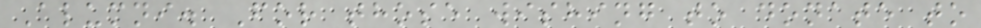Alumni. For those wishing to donate to
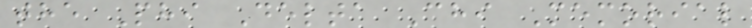the Phi Delta Chi Memorial
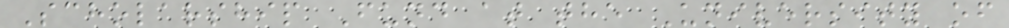Scholarship Fund at the University of
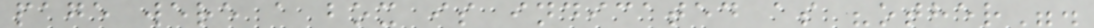page were a box is indicated as "other".
